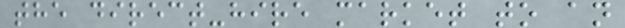the direct-hire market to an
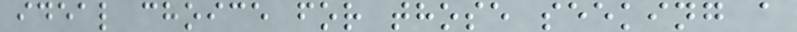ideal choice for those seeking a
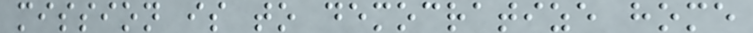mission is to democratize home
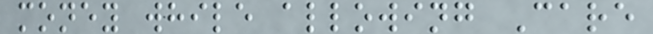money while allowing Care
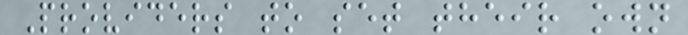Providers to set their own
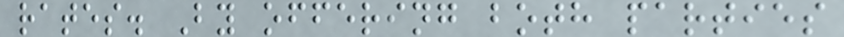rates. By offering both parties
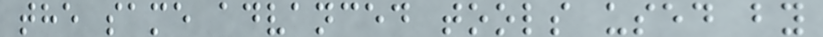the same advanced tools used by
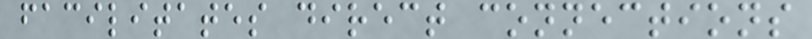facilitates direct connections
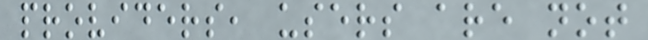providers, users are not
